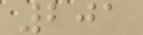201
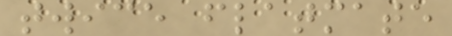twice flatmate
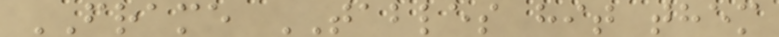FRAME TABLES hit them
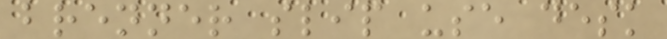brenner slip use desk
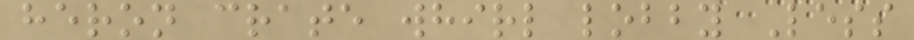heron crate whirl lobby Less
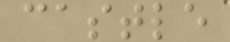castle
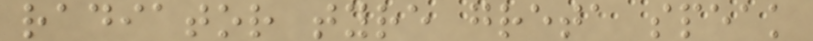radiator tyre greta speak
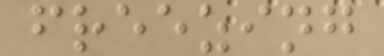freezing
